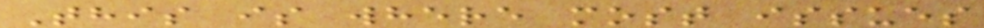This is where most issues
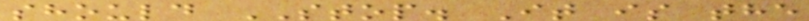should STOP. It is the
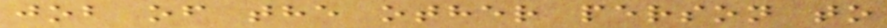job of the other person to
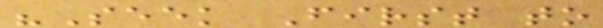"Seek First to
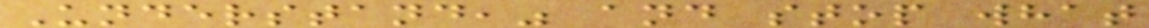Understand," and stop what
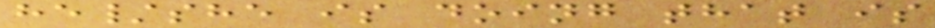he/she is doing that is
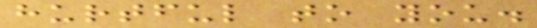hurtful to you.
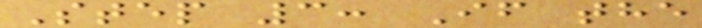Step 3: If the
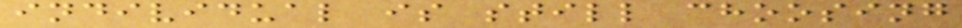individual is still choosing
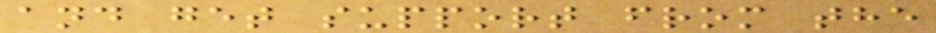and get support from the
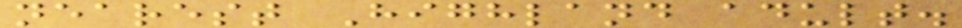nearest Highland adult.
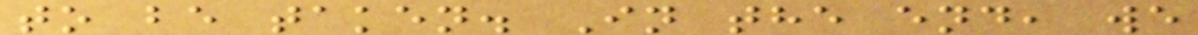to be taken. In the end, we
